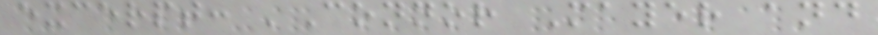excerpt: 'Connor Mayer and
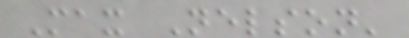Max Nelson'
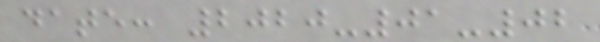date: 2020-01-02
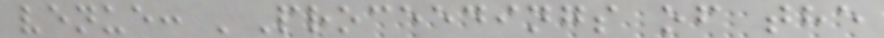venue: 'Proceedings of the
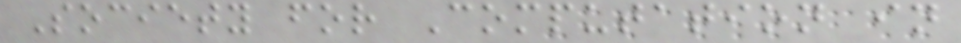Society for Computation in
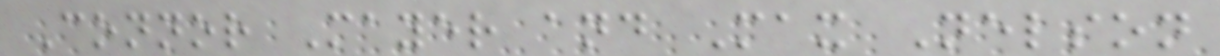Connor Mayer and Max Nelson
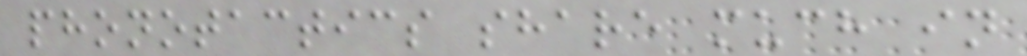phonotactics share much in
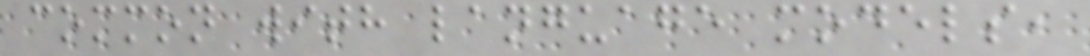common with language models,
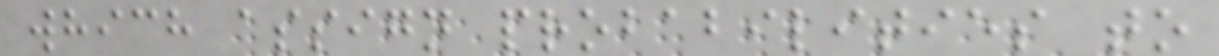which assign probabilities to
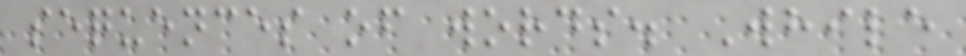sequences of words. While
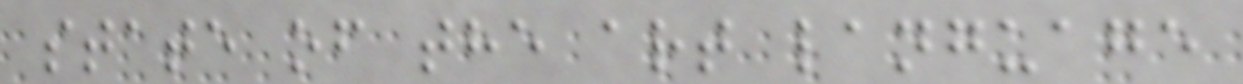state of the art language
